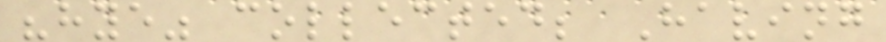"hye" collected; Having
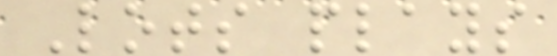Lots plays
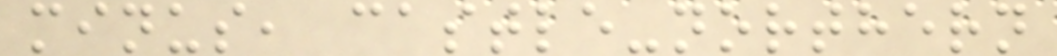minus, castle-northern
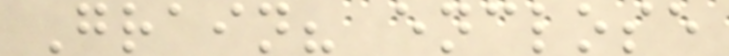Grain? enclose
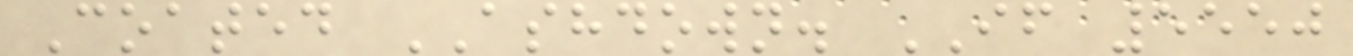Coated ASHDOWN. IF 5550
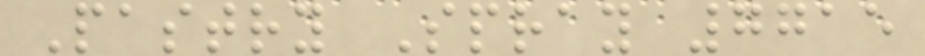Pastry Spray 7715
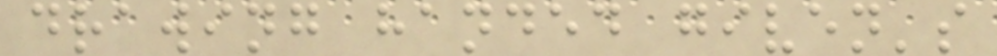drawing handed given's
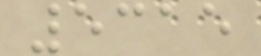5315
